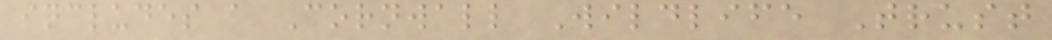includes a Cornwall Wildlife Trust
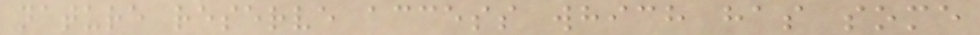nature reserve access which has some
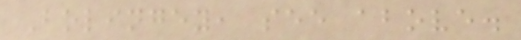Bolingey, see above.
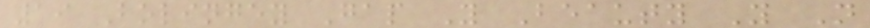19 Bolingey Gap Y Beauty Y N
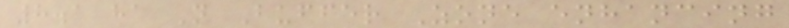8.1 ha N Buffer Zone enhancing
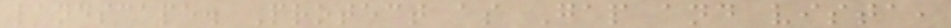landscape. Protect as Gap and vista,
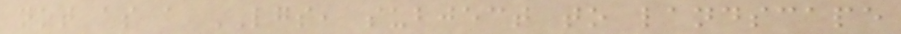not as a LGS, subject to landscape
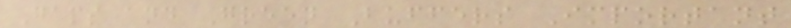Gaps and Green Buffers Important
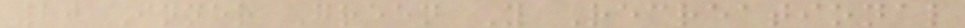20 Inner Green Y Recreational
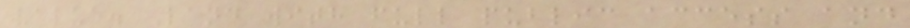value. Land with full public access and
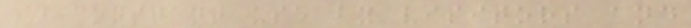in constant use by visitors and
